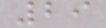29
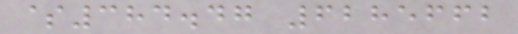$384.47 6285662
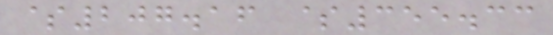$207.16 $355.33
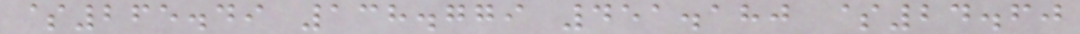$265.49 138.779 451.180 $24.60
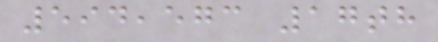594,573 17th
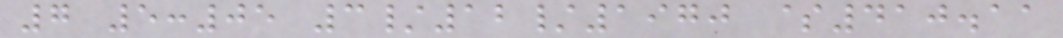7 5:05 3/12/1970 $410.11
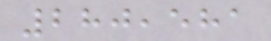280,581
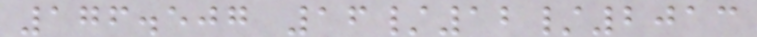176.507 16/12/2013
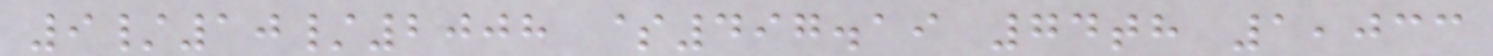9/10/2008 $497.19 74th 1,033
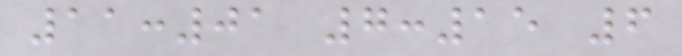11:01 7:15 6
